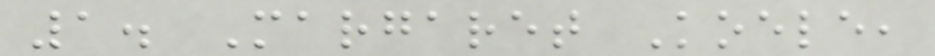1. Margaret Koele,
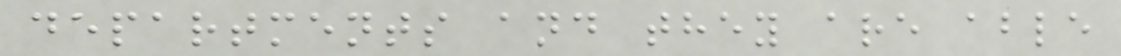departments and they are able
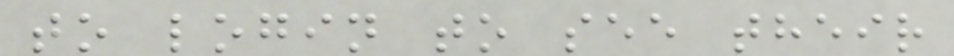to login to see their
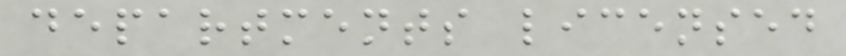departments licensed
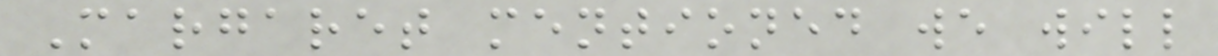Margaret mentioned we will
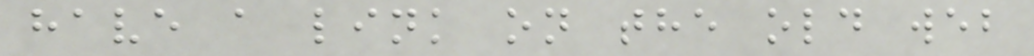have a link on the old web
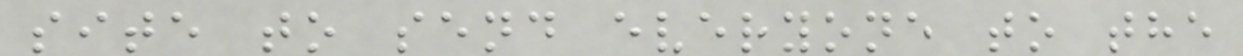site to send everyone to the
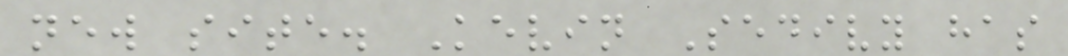new site. Kevin Sedivy has
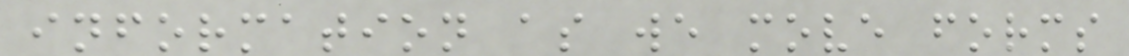information as we move forms
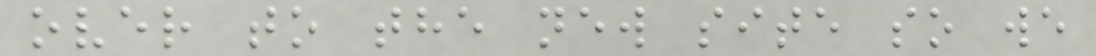over to the new site so we
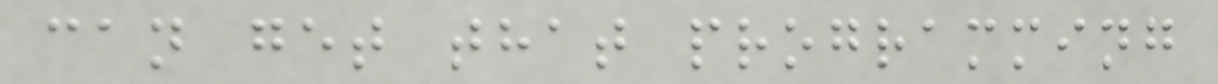can get that programming
